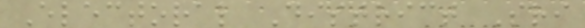Electoral District Sri
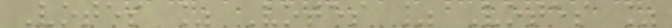Votes % Votes % Votes %
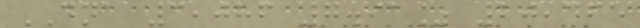DNA 3,086 7.91% 20,465
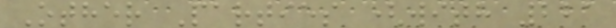Other Parties (with 221
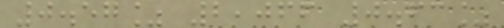0.57% 2,066 0.63%
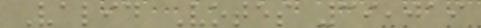Valid Votes 39,019
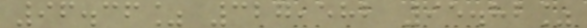96.36% 327,582 95.82%
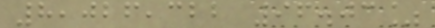8,026,322 96.03%
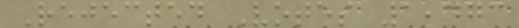Rejected Votes 1,473
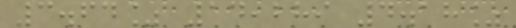3.64% 14,289 4.18%
